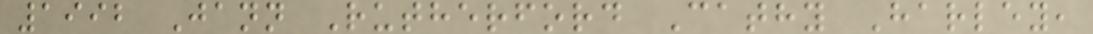1992 Jann Rutherford Cathy Harley,
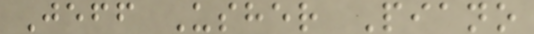Jeff Usher Piano
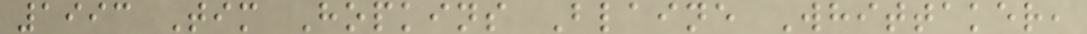1993 Tim Hopkins Blaine Whittaker,
